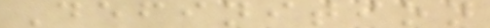Definition
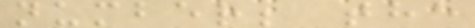number; the
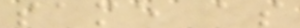same as
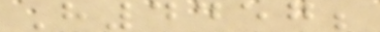H4457;
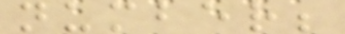number;
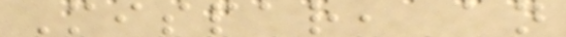Mispar, an
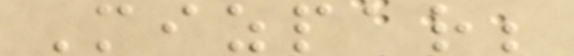Mizpar;
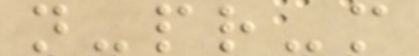n-pr-m
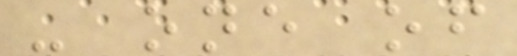- one of
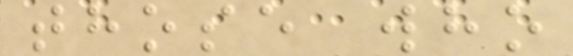those who
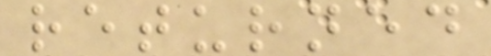returned
